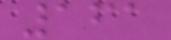161
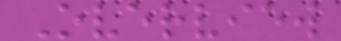Overview
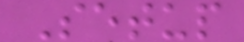Setup
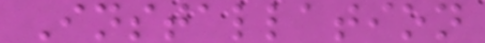Installation
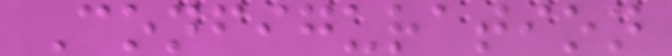Configuration
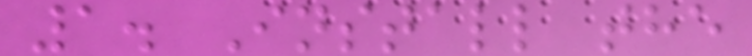1. Install the
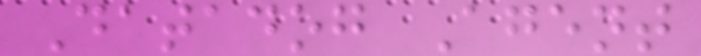Datadog Agent
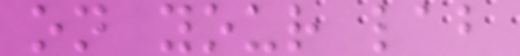on your lab
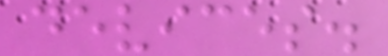devices.
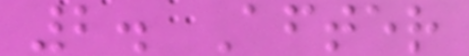2. After
